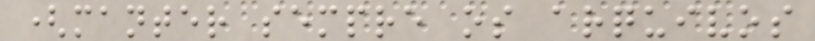(manter sempre os arquivos
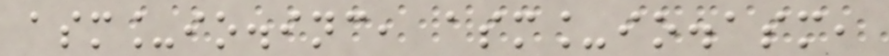asm_io.inc, asm_io.asm,
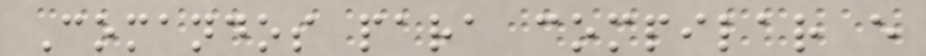Comandos para compilar e
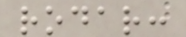rodar:
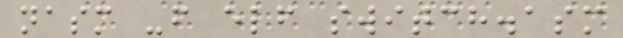nasm -f elf switch.asm
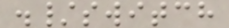./switch
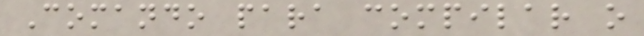Comando para compilar o
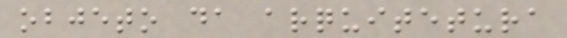objeto da arquitetura
